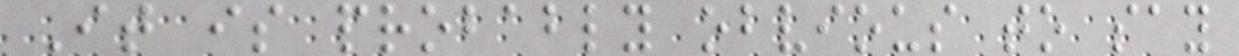It is probably obvious to say
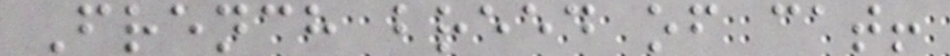French breed of cat!
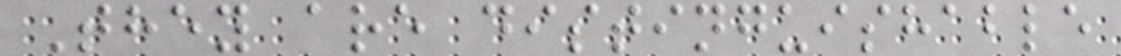They are distinguishable
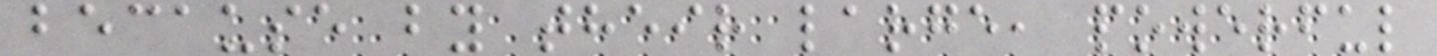because by their large, powerful
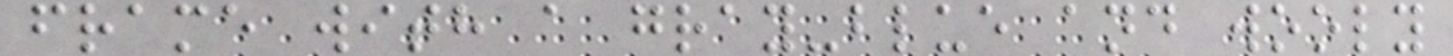frame with a gray-blue and wooly
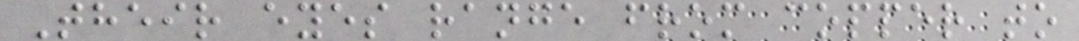Their eyes range from copper to
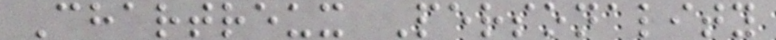Chartreux Personality
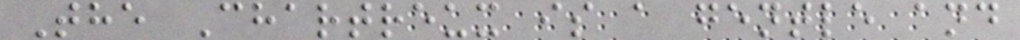The Chartreux is a gentle and
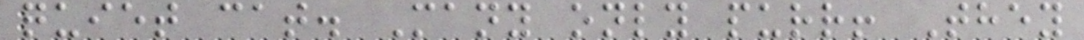quiet cat. Many only purr! They
